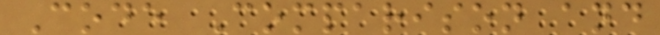Code Comparison and
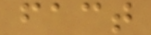fact
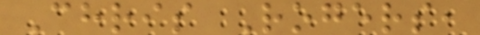Chris Rogers,
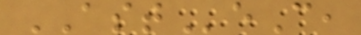ASTeC,
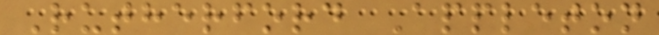Rutherford Appleton
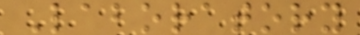Laboratory
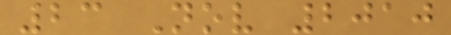23 Nov 2010
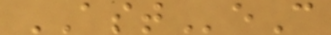ASTeC
